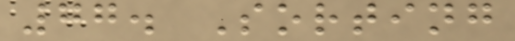77. Sorting
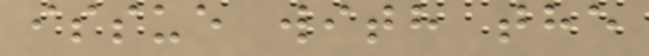issue with the
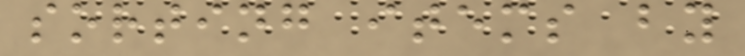sorting items by
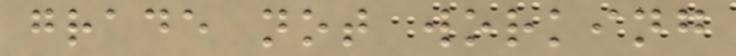grade not working
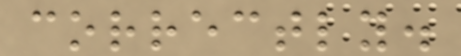correctly.
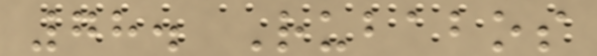78. Rubabos
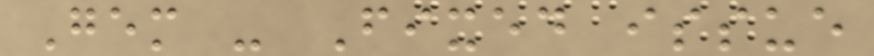Gem - Fixed issue
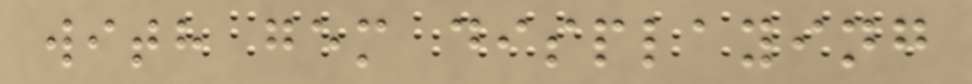with gem displaying
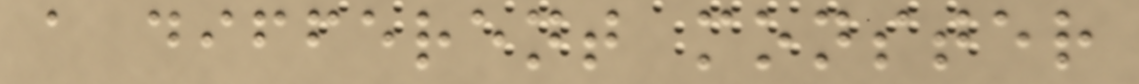a different monster
